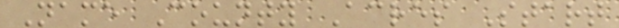Name County Acres Start
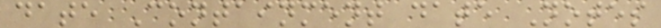date Containment date Notes
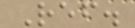Ref.
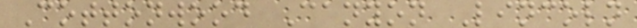Cottonwood Canyon Lincoln
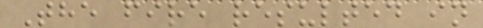The fire resulted in
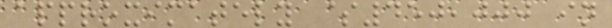approximately $450,000 in
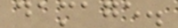damage.
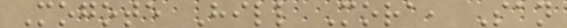Mogote Hill Mora, San
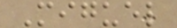Miguel
